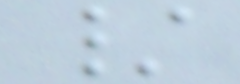/
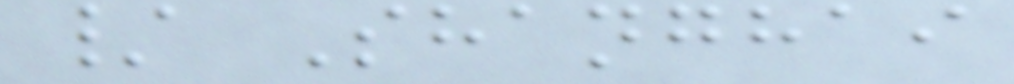/ Shanghai
